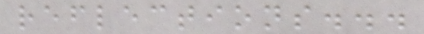reflections...
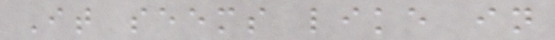It seems like in
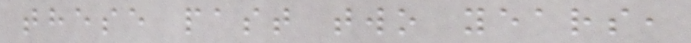these past two years,
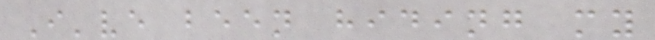I've been hiding my
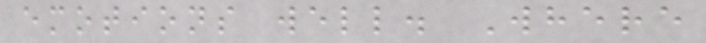emotions well. Where
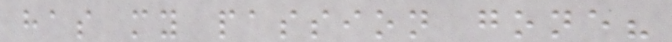has my passion gone?
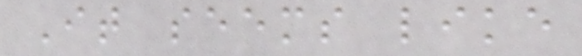It seems like
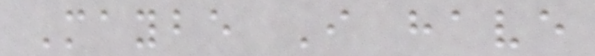Maybe I have
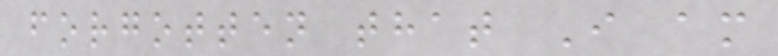forgotten that I am
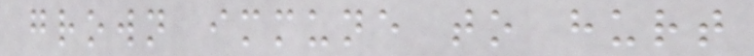grown immune to hurt
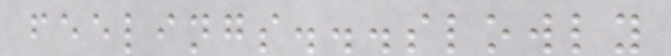feelings...slowly
